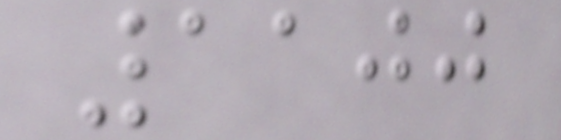1100
